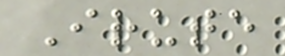Irute
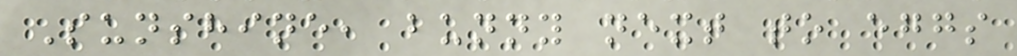Sunshine, bunny next to eggs
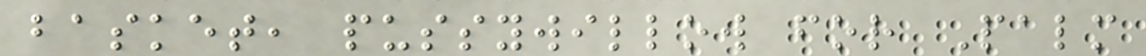basket, pussywillow for Palm
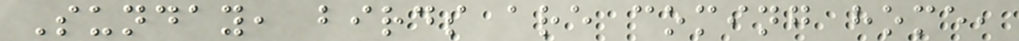Sunday, birds are coming home,
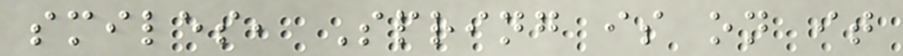smiles, Spring is on it
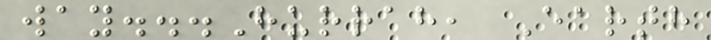way...Hurrah, Earth
